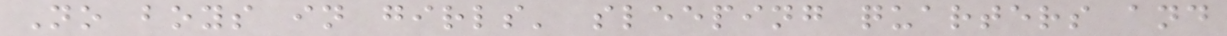No boys in girls' sleeping quarters and
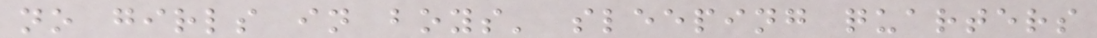no girls in boys' sleeping quarters
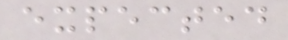expected
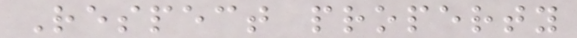Respect property
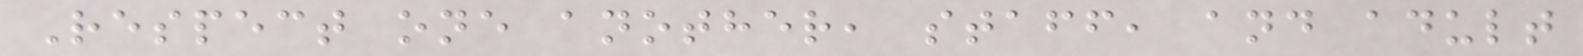Respect one another, staff, and adult
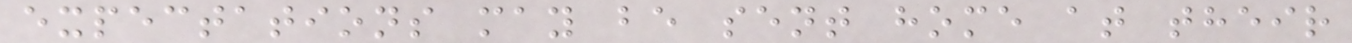expectations may be sent home at their
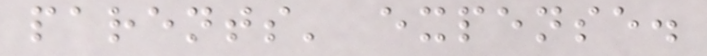parents' expense.
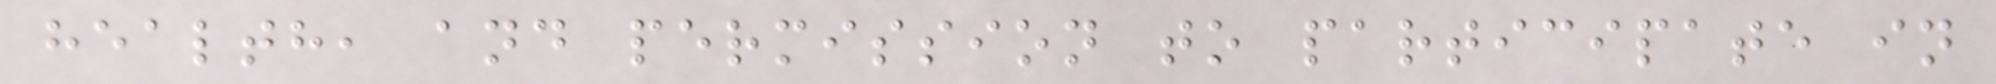health, and permission to participate in
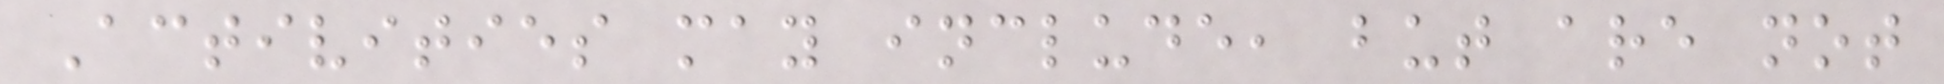Activities may include, but are not
